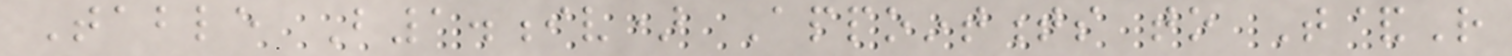Table B1.iv) Appointments to T&R
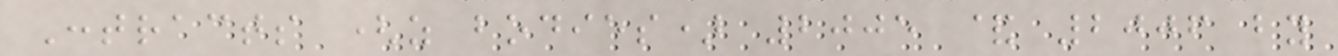Contracts (as bodies) 2005 & 2006 by
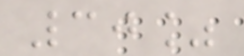30%
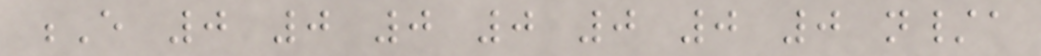E 0 0 0 0 0 0 0 n/a
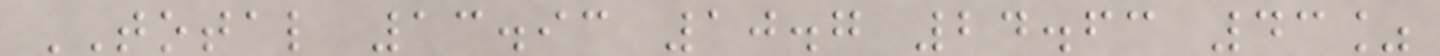TOTAL 13.93 10.7 24.63 43%
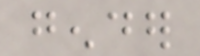gender
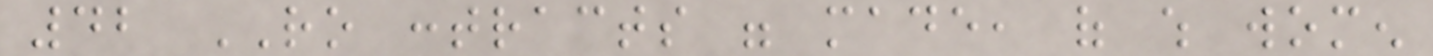42 RO contracts were made, of which women
